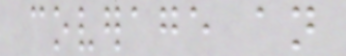coverage an
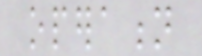operation
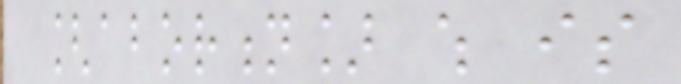[abortion] which is
